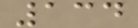134
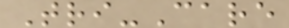Tri-Care
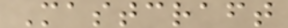Mastcraft
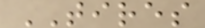TIRES
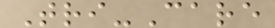Tri-Care
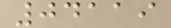04119
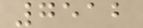7512
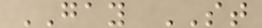GAY ST
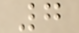7
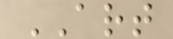ART
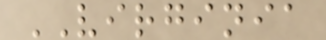VIRGINIA
